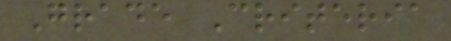Grade Criteria
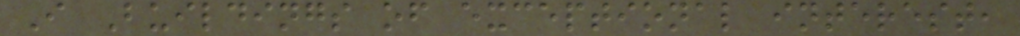I Buildings of exceptional interest,
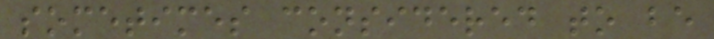sometimes considered to be
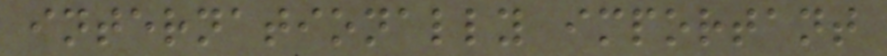internationally important
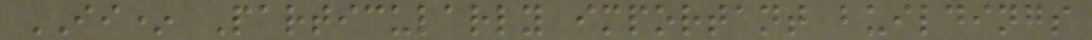II* Particularly important buildings
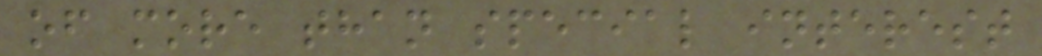of more than special interest
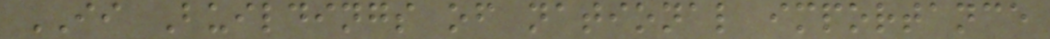II Buildings of national importance
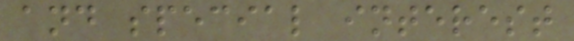and special interest
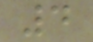4
